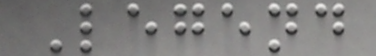Legend
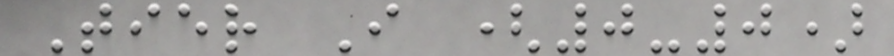Tier I (0-0)
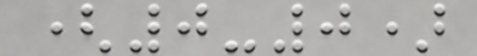(0-0)
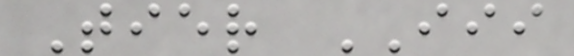Tier III
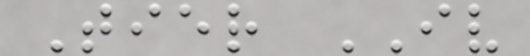Tier IV
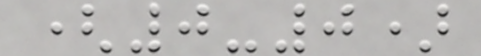(0-0)
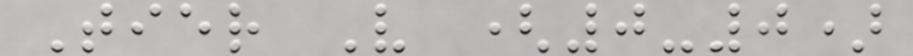Tier V (0-0)
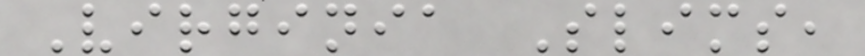Virginia Slims,
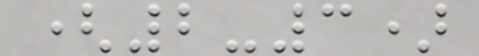(2-3)
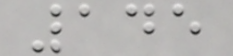145
